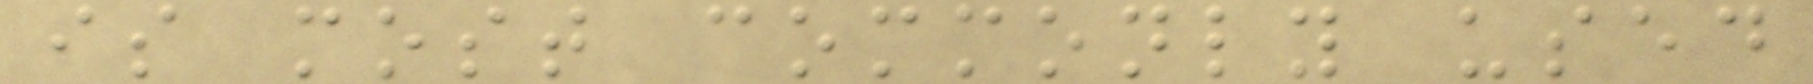is most commonly used
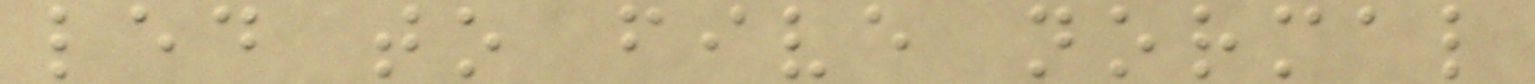led to five normal
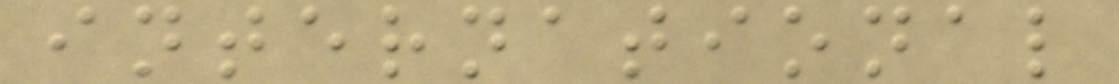international
